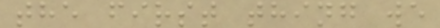the first thing we
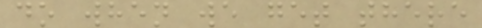do when we get there
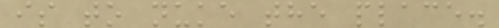is to nuke the place.
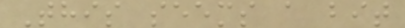This seems a bit
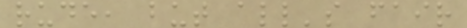rude, but all's fair
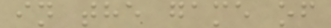in the game of
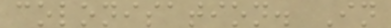colonisation. In
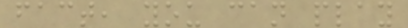fact, you can play
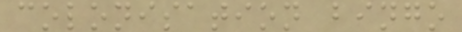colonisation bingo
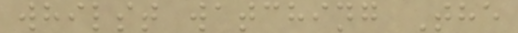whilst watching The
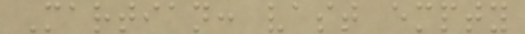Martian: vast empty
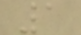1
